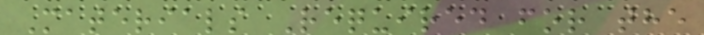Materials Required for the
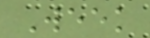Week
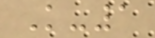K-1
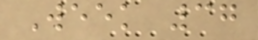Week 37
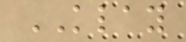KLAY
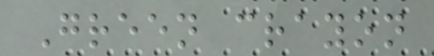Green crayon
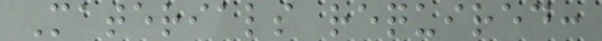Materials required:
